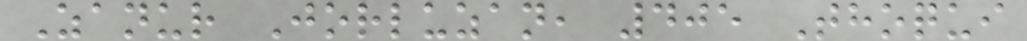Zanur Jorluzan, 405 Thoqui
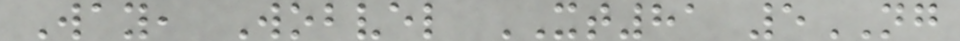Way, Wobvel XT81 5NG
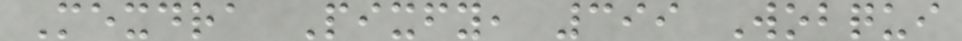Mexdra Pixfy, 399 Wobqui
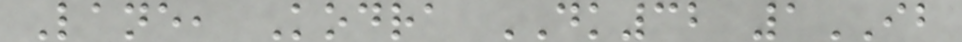Lane, Kodra DK32 1IB
